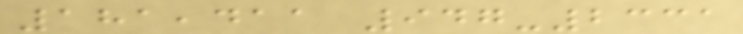181,411 947-2331
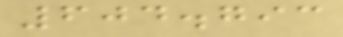604.793
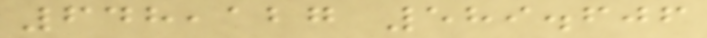648,127 589.606
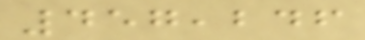457,246
